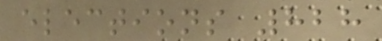elections 828
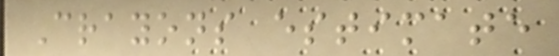Crayons estimate
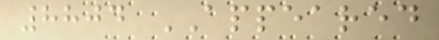8804 APPEARED
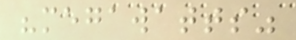"megawatts"
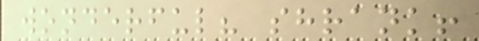wonderful? shrank!
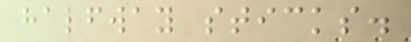halfway sticks.
